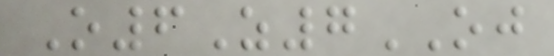O6Z7OJ
